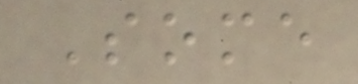Some
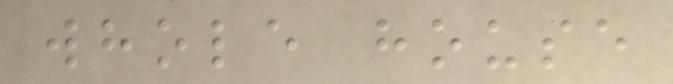whole house
